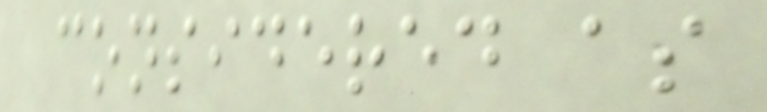considered as
